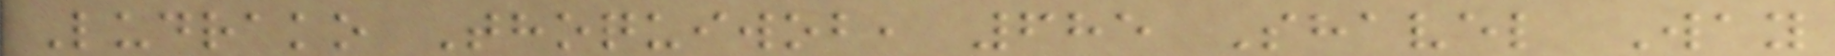Ludrako Thoquiwob, 685 Shavel Way
